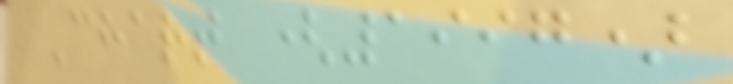Chart (1997)
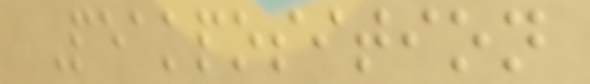Peakposition
